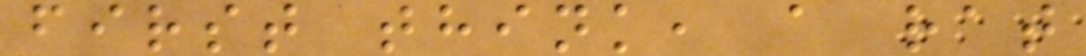first think, a rat
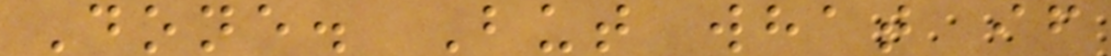Done. But what if
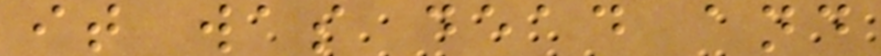it was dead and
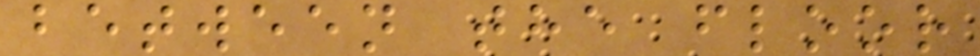between the floor
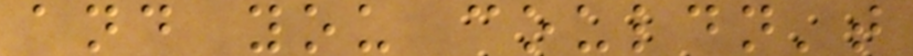and you couldn't
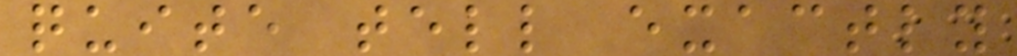quite tell exactly
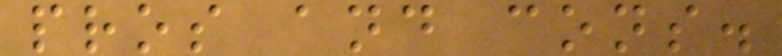pros and cons.
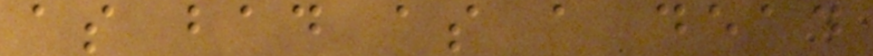as bad as a dead
